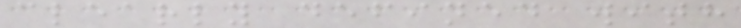clearly defined with
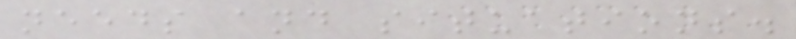needs and situations.
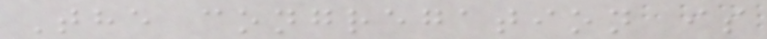The congregation is
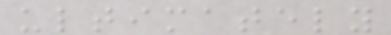ultimately
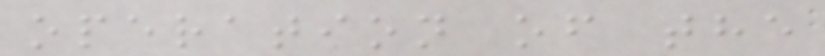operation of the
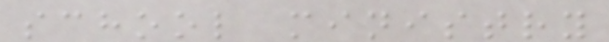school ministry
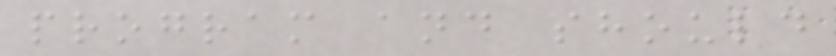program and should
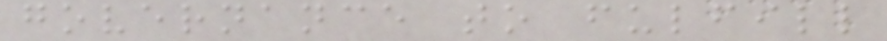governance to fulfill
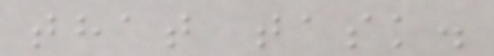that task.
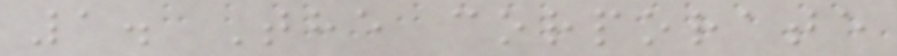1. The corporate
